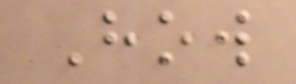How
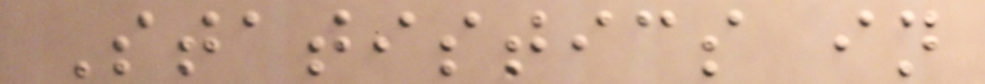Statistics in
